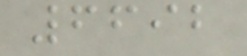6692
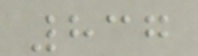837
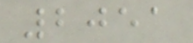2051
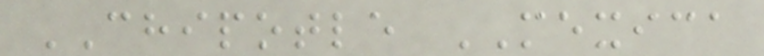CHIPOTLE MEXICA
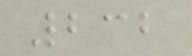232
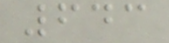643
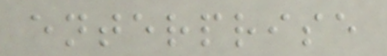enterprise
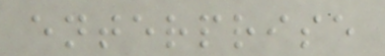enterprise
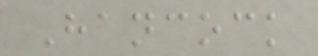Hancock
